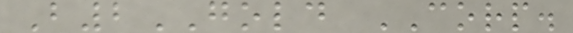B2GOLD CORP.
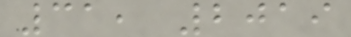31, 2019
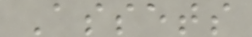Assets
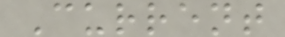Current
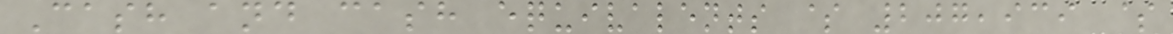Cash and cash equivalents $ 207,939 $
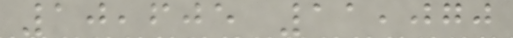10,605 11,070
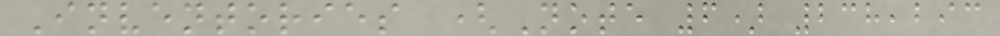Inventories (Note 6) 238,293
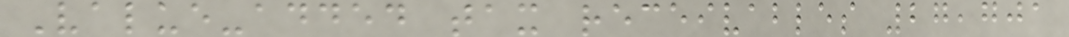Value-added tax receivables 27,701
